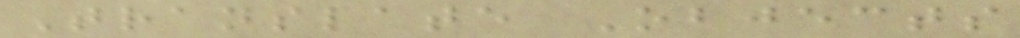Translate Objects
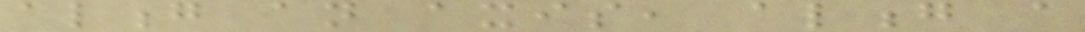along an axis, along a
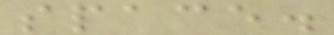space.
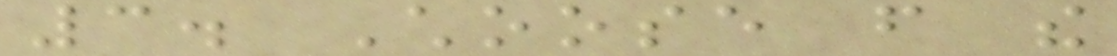3. Choose from the
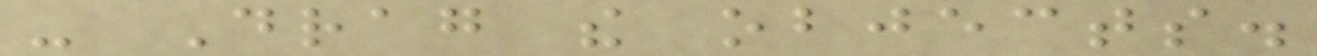- Drag the objects.
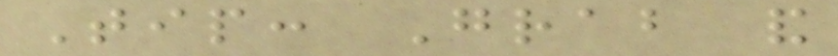Tip: Grab and
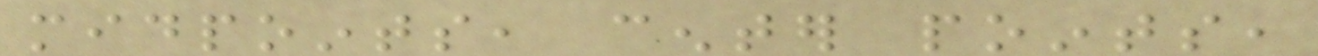midpoints, center points,
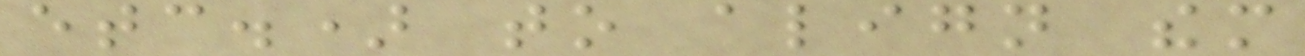etc.) to align them
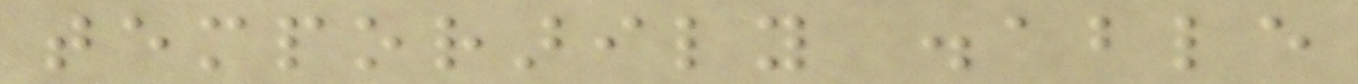temporarily disable
